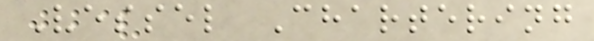Vessel Chartering
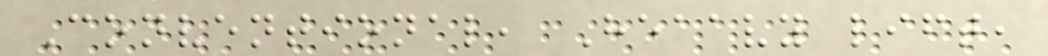Conventional, Heaavy lift,
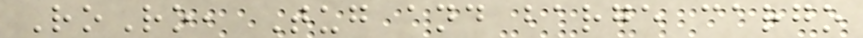RoRo, Tug and barge cargo
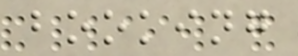booking
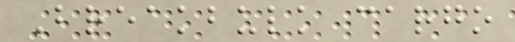Breakbulk cargo
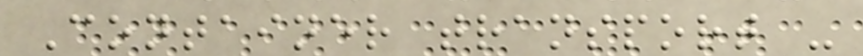Container transport -
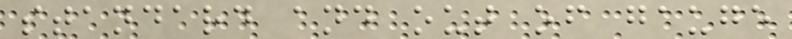standard and out of gauge
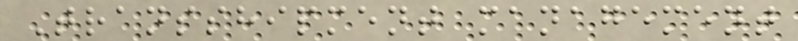Transshipment management
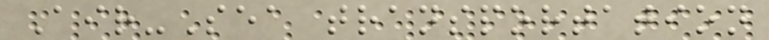Air-Sea transportation
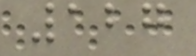127
